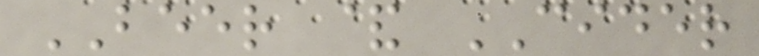BEER & CIDER
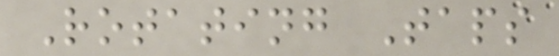Rotating Taps
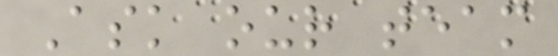Ask our team
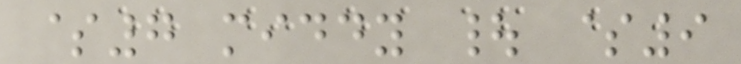$7 middy | $9
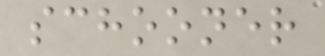schooner
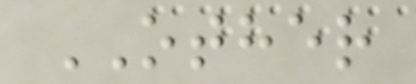OTHER
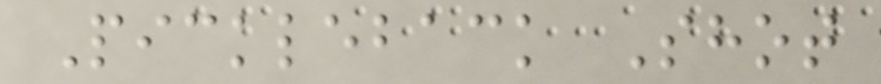Pickleback Shot
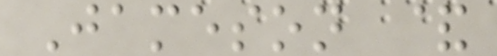Jameson &
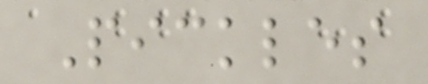Pickles
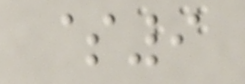$9
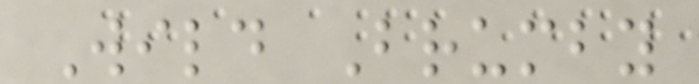Wild Brumby
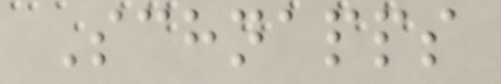Schnapps
